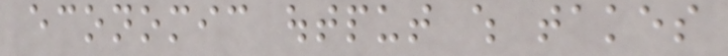economic output which takes
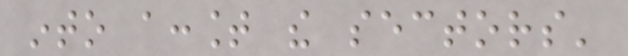into account the sectors'
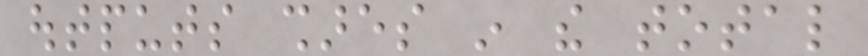outputs shares in the total
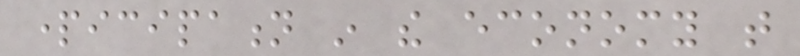participation in the economy that
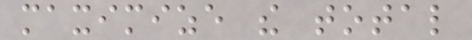maximize the total
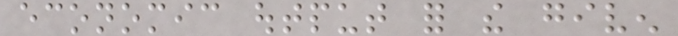economic output for the given
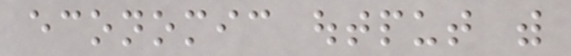economic output with
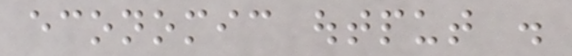economic output .
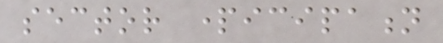sector participation
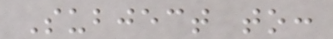Subject to:
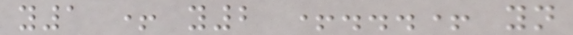y1 + y2 +...+ yn
